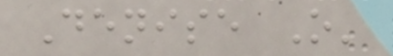Denise O'
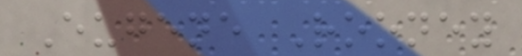Eugene Rooney
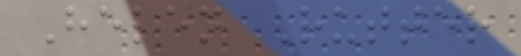Helen Rutter
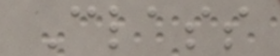Class
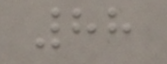88
